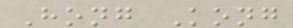Hong Kong
